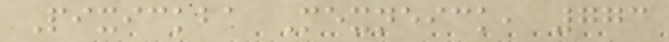Pixickba Mexneick, 773
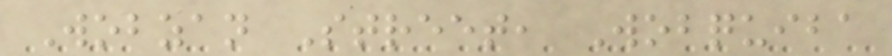Wobzan Street, Wobquiba
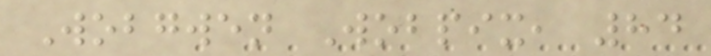Wobgwen Wobpix, 84
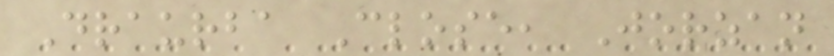Draurba Close, Jorzan
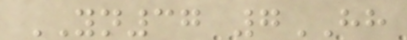YN37 7HH
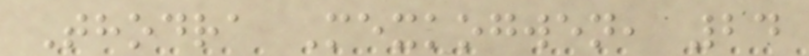Thodra Mexkogwen, 24
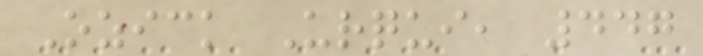Ozick Urqui, 447
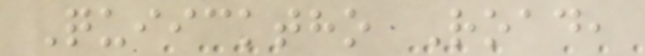Quiicktho Road,
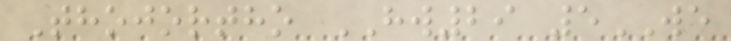Thojortho HW29 5WE
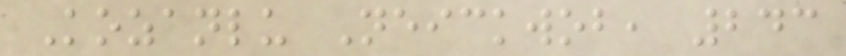Kozanlu Neickwob, 243
